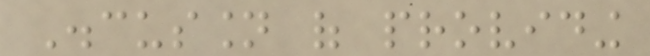Discussion of providing
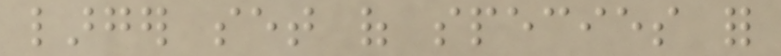larger set of species for
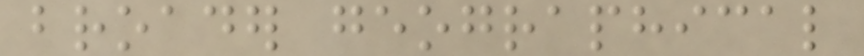broader geographical
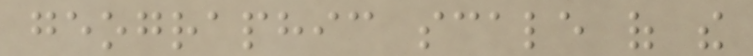geographic scale of the
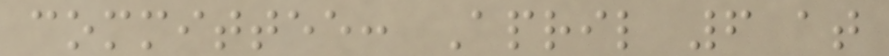committee: April 6 at
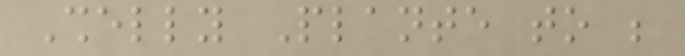Shelly Plante to be
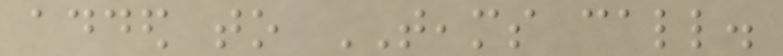added to TEAMS call.
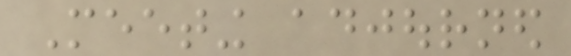Meeting adjourned
